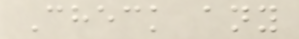Check any
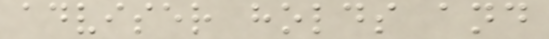adviser holds and
